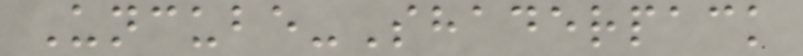Uncube-Shaderpack
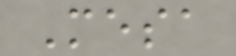Mesa
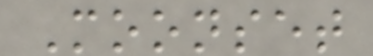Moonset
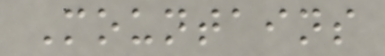Mountains
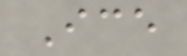Ice
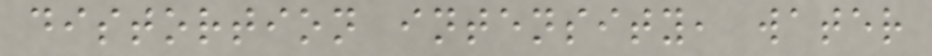distortion intensity, water
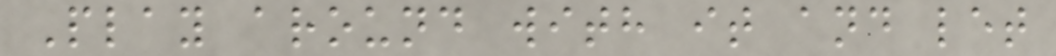Play around with it and let
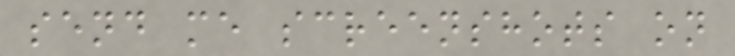send me screenshots on
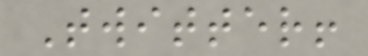Twitter!
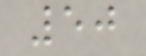50
